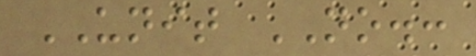UNIT NO.:
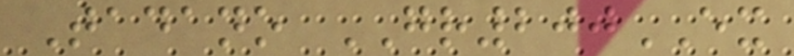Tadano GR200EX
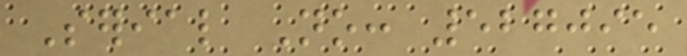Serial No: 527095
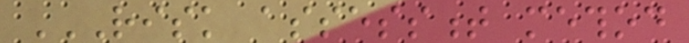RISK ASSESSMENT METHOD
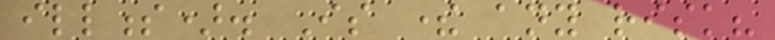illness). Is there any risk?
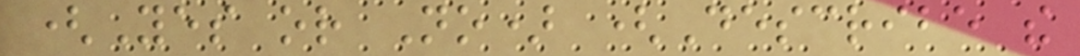(Yes or No) (Describe the
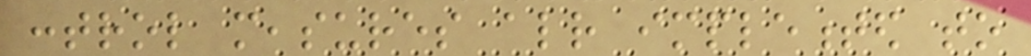control measures already implemented to
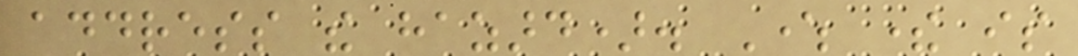address the hazard). Where there is
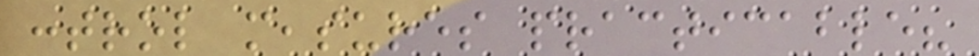control measures practicable?
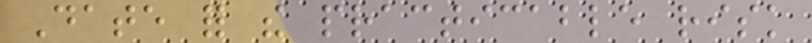Date for the practicable risk
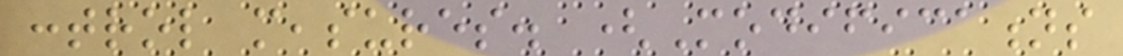control measures. (Modifications
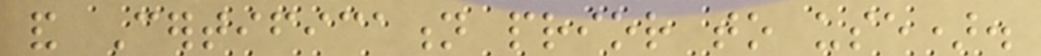and Certification prior to use).
